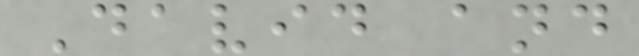David and
